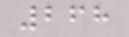268
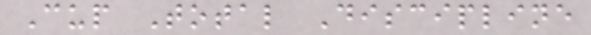Cup Total Discipline
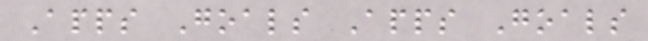Apps Goals Apps Goals
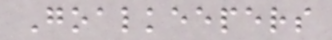Goalkeepers
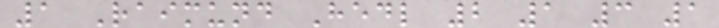1 Raimund Hedl 2 1 3 1
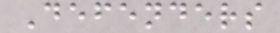Defenders
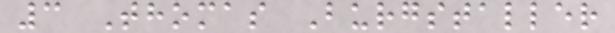3 Thomas Burgstaller
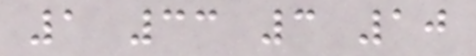1 33 3 10
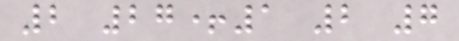2 27+1 2 7
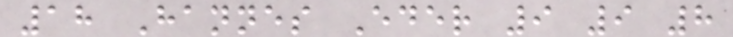18 Hannes Eder 9 9 8
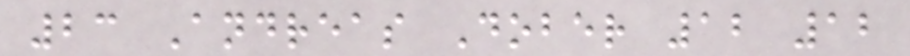23 Andreas Dober 12 12
